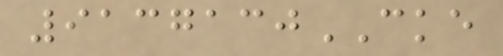9137130CKE
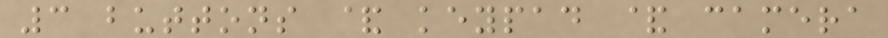3 buttons & keypad & camera
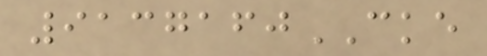9137160CKE
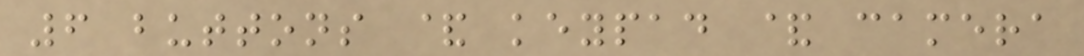6 buttons & keypad & camera
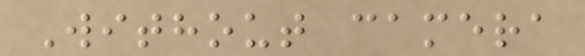Without camera
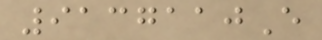9137110E
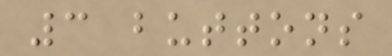3 buttons
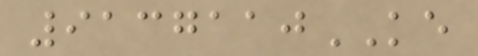9137110KE
